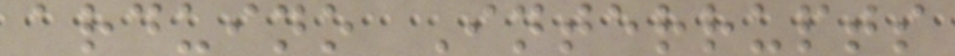arduino Interrupts
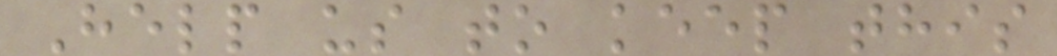Help us to keep this
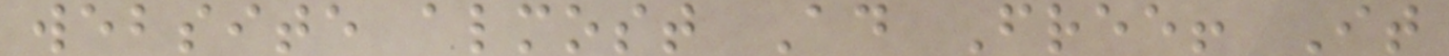website almost Ad Free! It
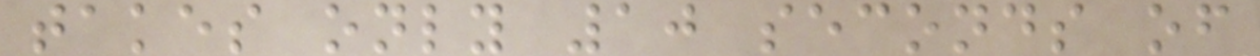takes only 10 seconds of
